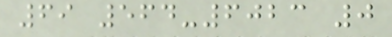69 564-6023 0
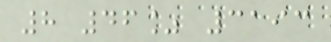8 46% 3193
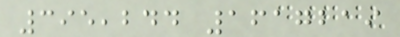395,244 1617219
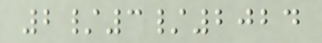2/3/2024
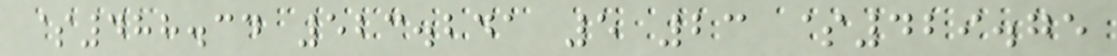$488.34 523.241 5 23 $429.75
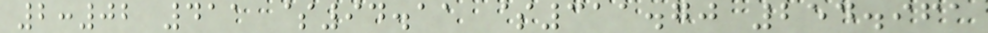2:02 411 $94.11 $311.70 254.961
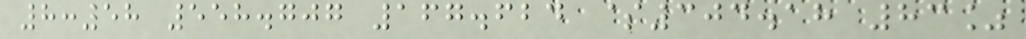8:58 558.707 167.624 $304.18 83%
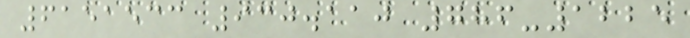6151533 930.110 786-1225
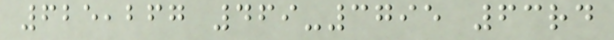625,267 469-3795 63rd
